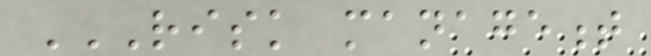RISK MANAGEMENT
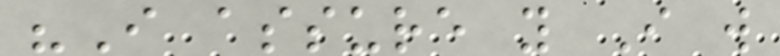"I assure you I will
